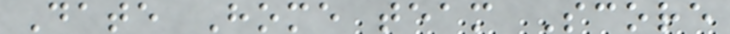Date Home team Score
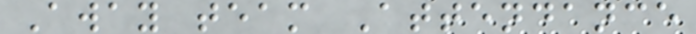Away team Attendance
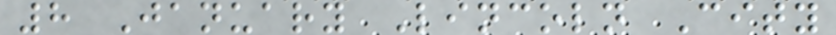8 January Lincoln City
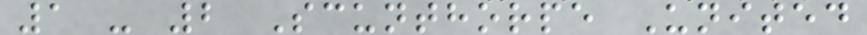1 - 2 Scunthorpe United
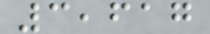3,617
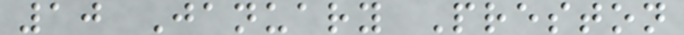10 January Preston
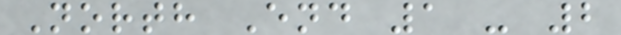North End 1 - 2
